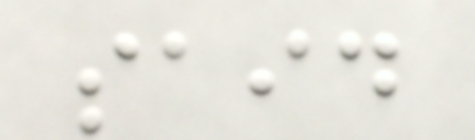said
